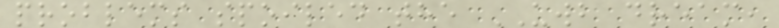problems spoiled the UWB dream,
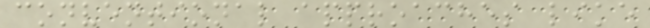conventional approaches like
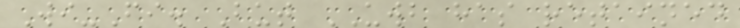Wi-Fi. But UWB has retained
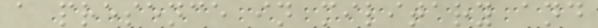a presence in military and
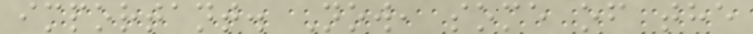important. Now, some of the
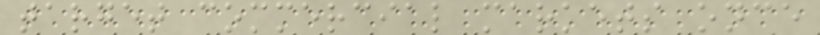target commercial markets once
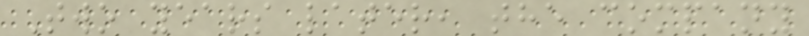Two years later, the company
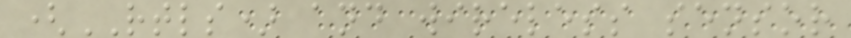(RTLS) and wireless sensor
